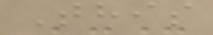This
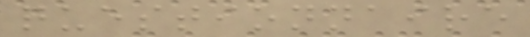questionnaire
